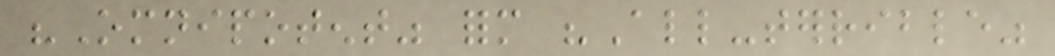"Omnipotent" form "All-terrible"
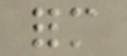form
